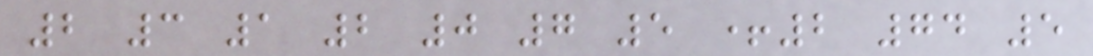2 3 1 2 0 7 5 +2 74 5
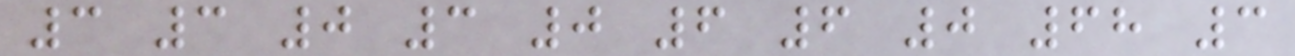3 3 0 3 0 6 6 0 68 3
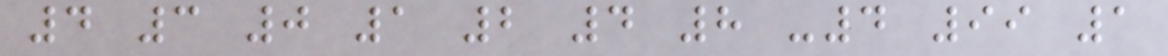4 3 0 1 2 4 8 -4 99 1
